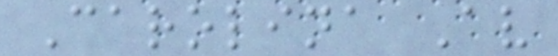Carolina Av
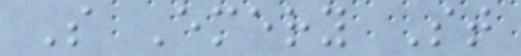S Emery St
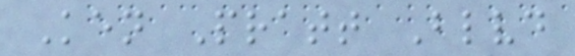Ken Pratt Blvd
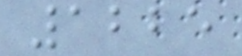1225
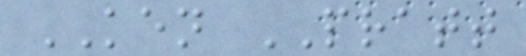KEN PRATT
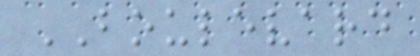BOULEVARD
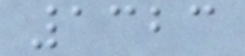1323
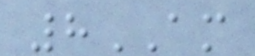8AM
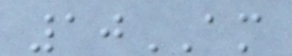10AM
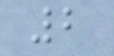2
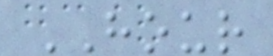HOUR
